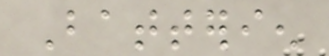Batterien
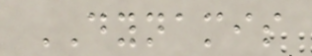DYNAMIS
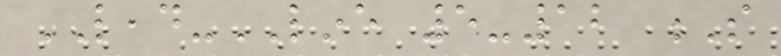LEAD-LINE 5-12 S
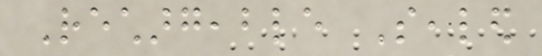Rechargeable Sealed
